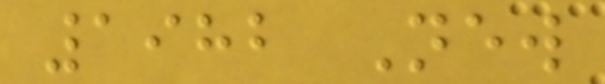1982 New
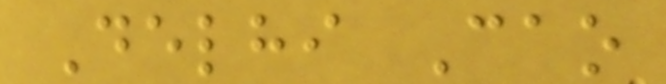Delhi Cao
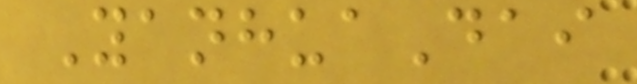YanhuaDai
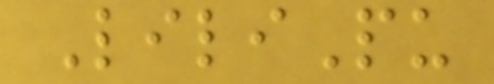LiliPu
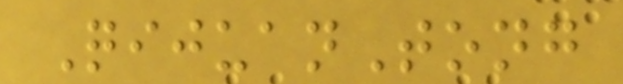QijuanTong
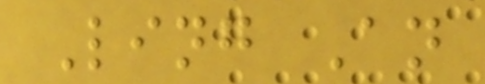Ling An
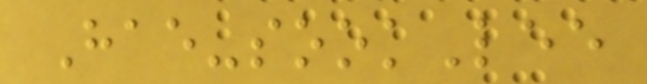Hae-sookLee
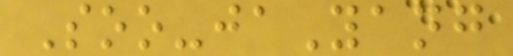Soo-jaYang
